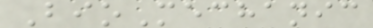BioMechanic
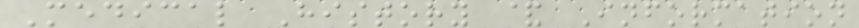Medical History & Information
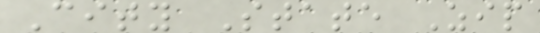City State Zip
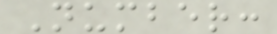Number:
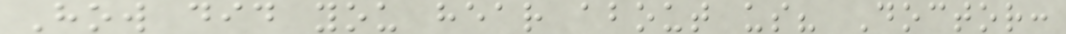How did you hear about us? Doctor:
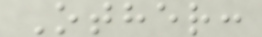Other:
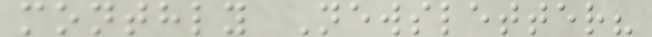monthly Newsletter?
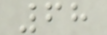68
